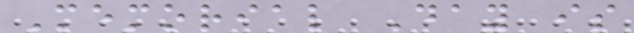Memorial Day is
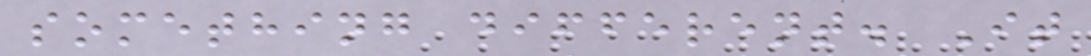something different. It
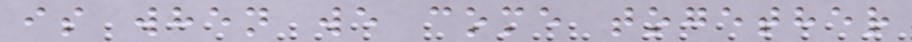is when we come together
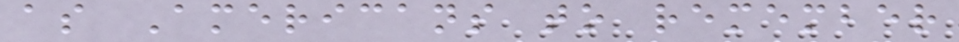as Americans to remember
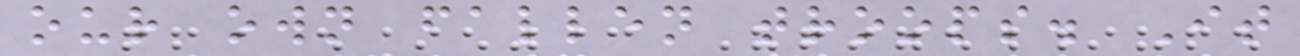our own fallen troops. It
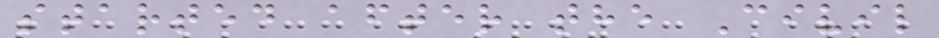started after the Civil
